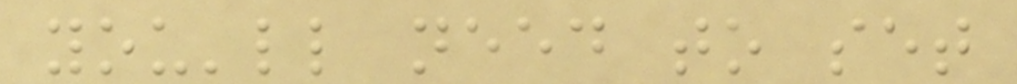you'll need to set
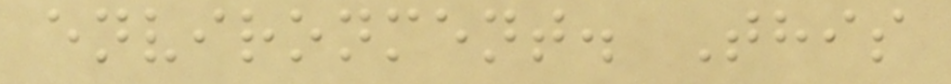environment. This
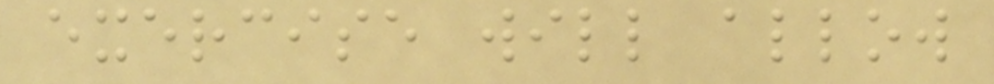exercise will allow
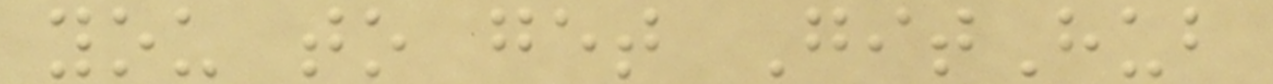you to get GitHub
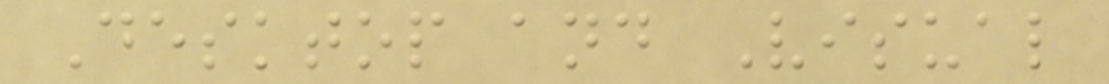Desktop and Visual
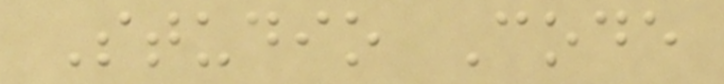Studio Code
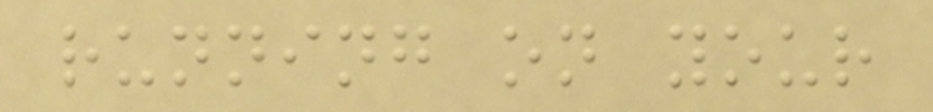running on your
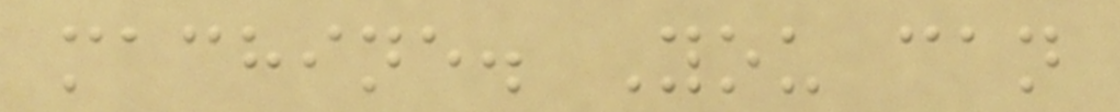machine. You can
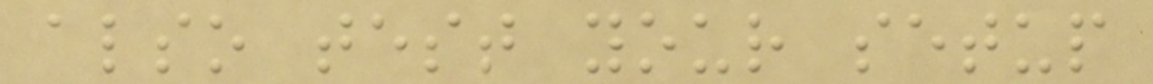also test your setup
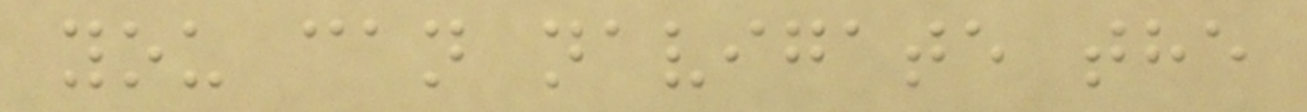you can navigate the
